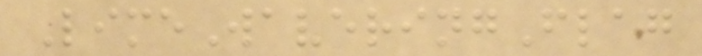LimeWaveringFlag
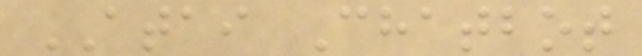ATAI Chatbot
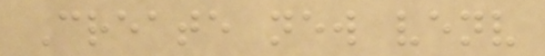Create new venv
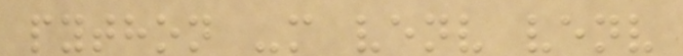python -m venv venv
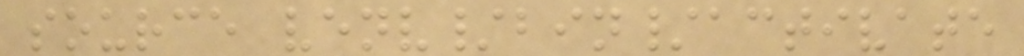source venv/bin/activate
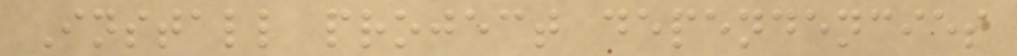Install project dependencies
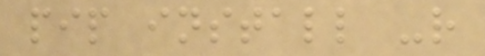pip install -r
